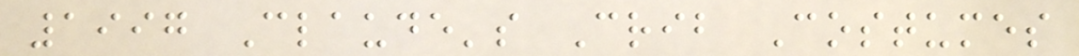1997 Claude's Crib Costumes
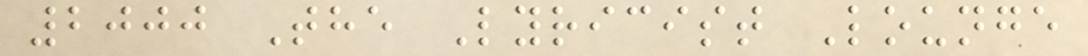2000 The Lyricist Lounge
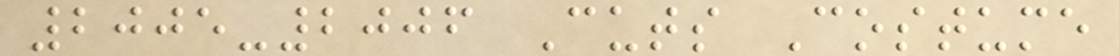2005-2006 Cuts Costume
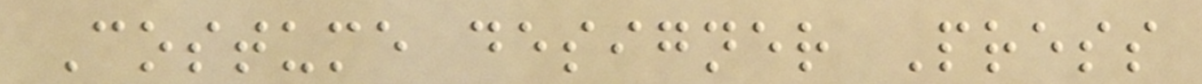Costume designer Press
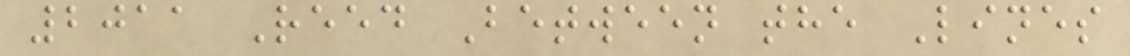2011 Reed Between the Lines
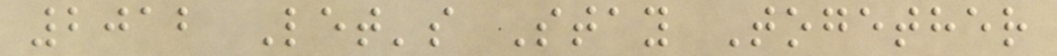2012 Let's Stay Together
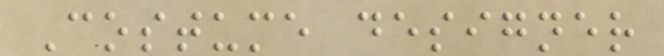Costume designer
